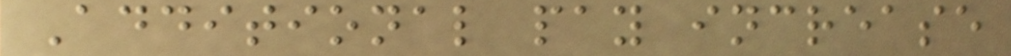Additional pay increase
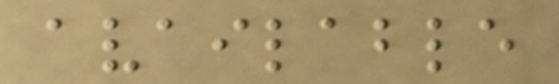available
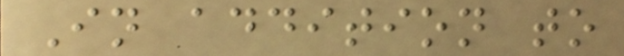In addition to
